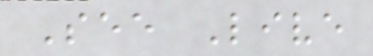See Live
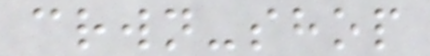crwn-shop
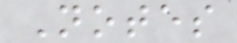Notes
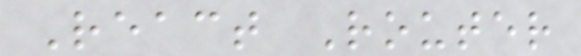React Router
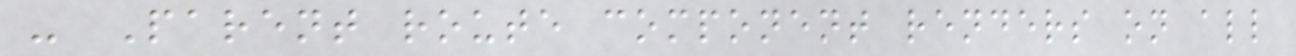- Parent route component renders on all
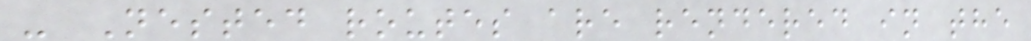- Nested routes are rendered in the
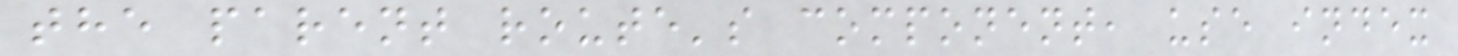the parent route's component, use index
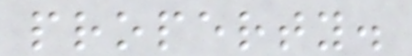property.
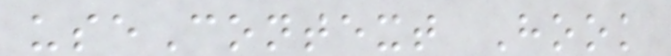useContext Hook
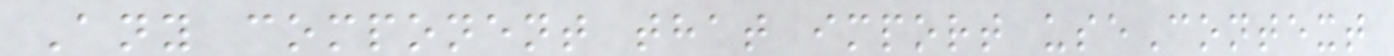Any component that import useContext
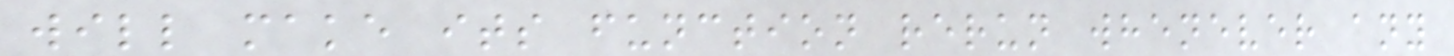will make its function rerun whenever any
